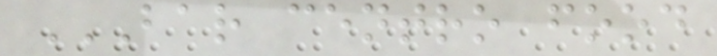BAR CENTRO FOOD
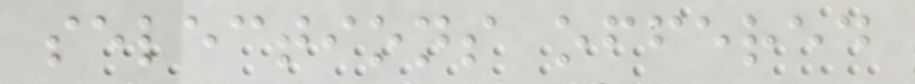selections offered
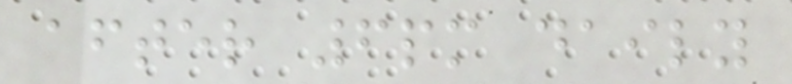after 6pm daily
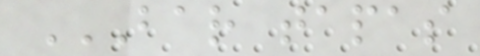BAR TAPAS
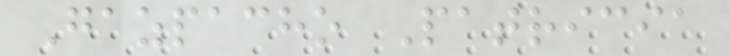Gazpacho Patricia
